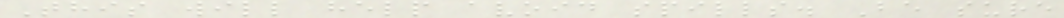This will help avoid spills. Be sure
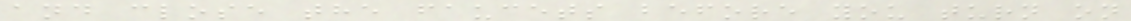and close the faucets before you turn on
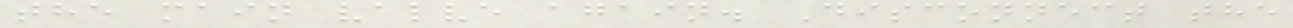the main valve again. Disconnect the
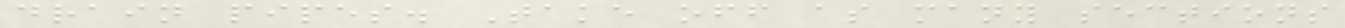drain pipes. Take off as many sections
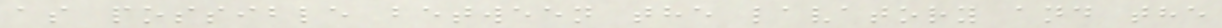as possible between the lavatory and the
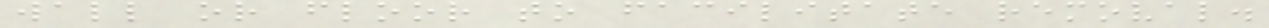wall or floor to facilitate removal.
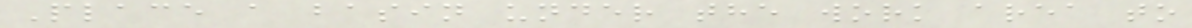Place a basin under the work area to
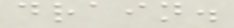drain.
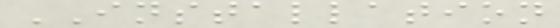INSTALLATION
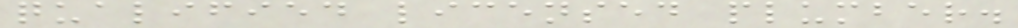qualified licensed plumber.
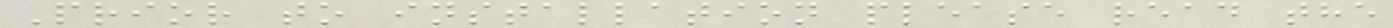Prior to installation please read the
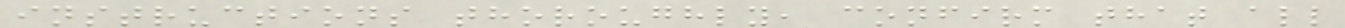instructions thoroughly, confirm that all
